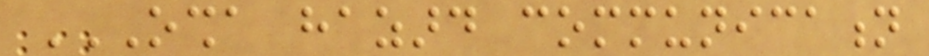OSHA HAZARD COMMUNICATION
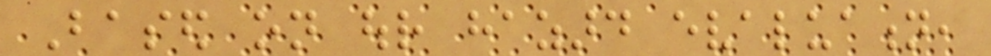Based on our hazard evaluation,
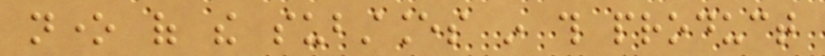none of the substances in this product
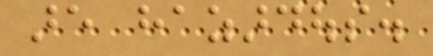are hazardous.
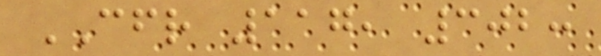CFR 117, 302:
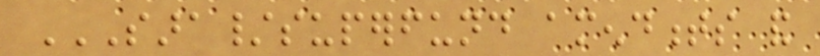SARA/SUPERFUND AMENDMENTS AND
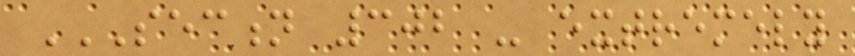SECTION 302 - EXTREMELY
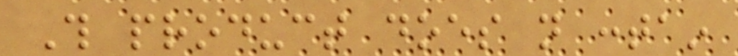This product does not contain
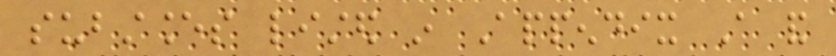substances listed in Appendix A and
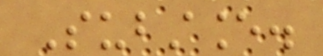Substance.
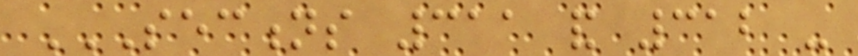SECTIONS 311 AND 312 -
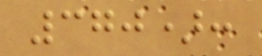370):
